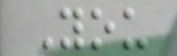You
